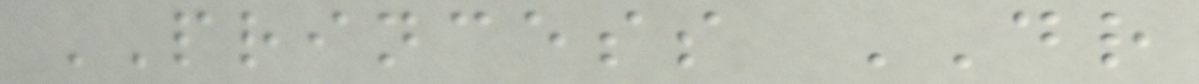PRINCESS DR
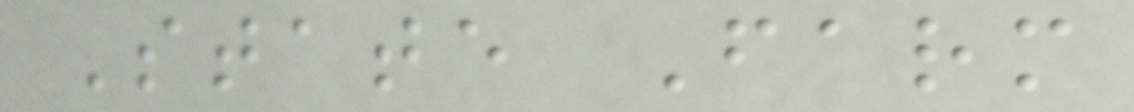State Farm
